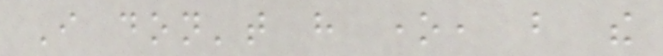I don't have one, but the
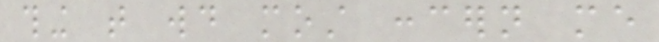thing that would most concern me
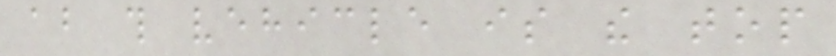about this vehicle is the top
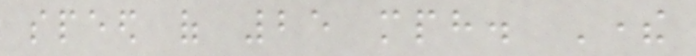speed of 25 mph. There
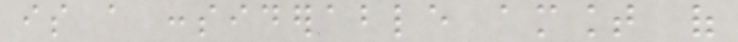is a considerable amount of
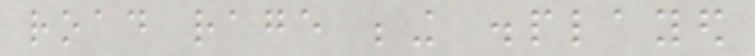road rage being displayed
